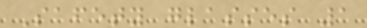Safety glasses 1
